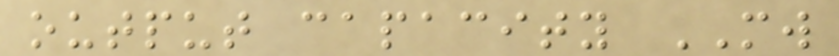output capacity MW
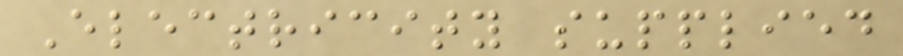Electricity supplied
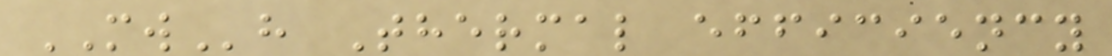MWh Thermal efficiency
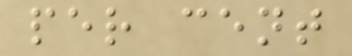per cent
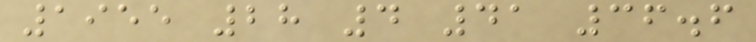1955 28 4 41 36.6
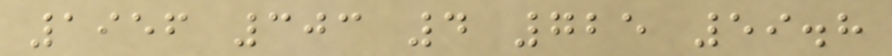1956 303 4 725 59.8
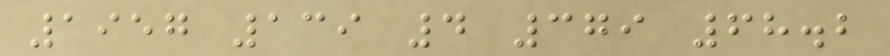1957 139 4 379 68.2
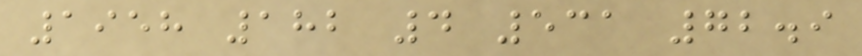1958 182 4 531 72.9
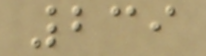239
